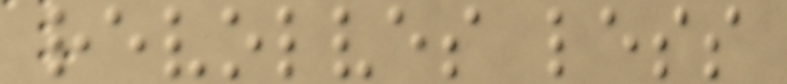revolves less
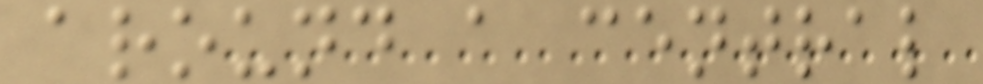around a central
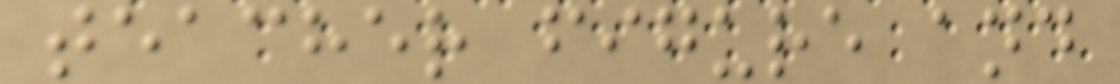teacher figure and
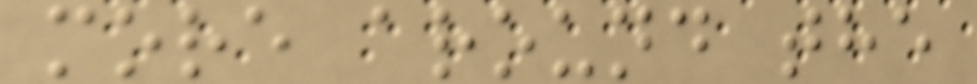more around the
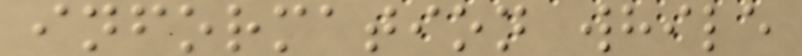information while
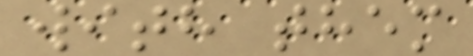with them
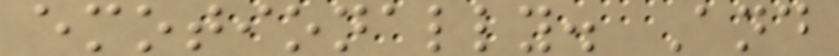emotionally. And
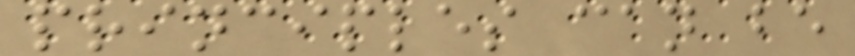principles can be
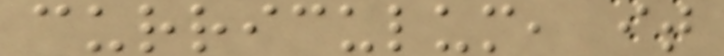curriculum, it
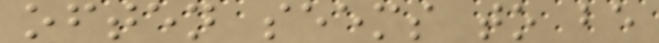often seems to be
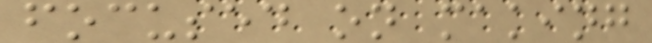focused on making
